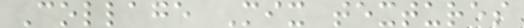Collage Mix textures
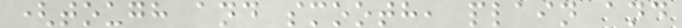(tough and smooth, plain and
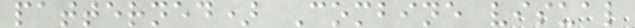patterned) Combine visual
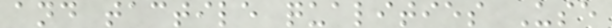and tactile qualities Use
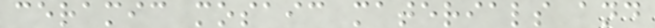ceramic mosaic materials and
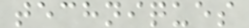techniques
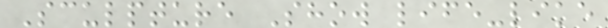Sculpture Show life-like
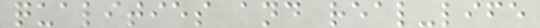qualities and real-life
